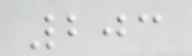203
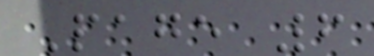Page 6
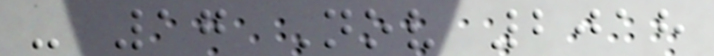- 17 Nov 2018
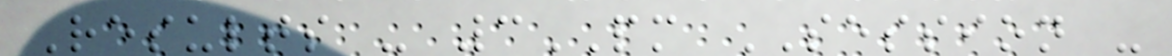Results - 3PM SESSION -
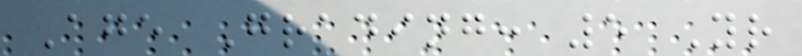Age Grading: 5 Yr
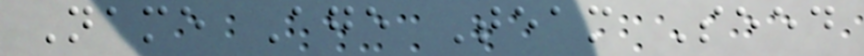Name Age Team Seed
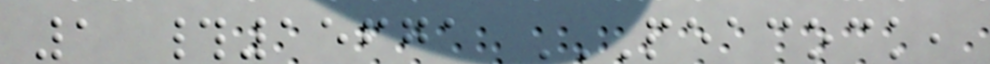1 #15671 PEACOCK,
